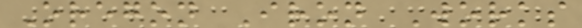Oregon Iron Works
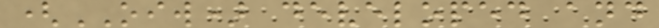(OIW) developed and
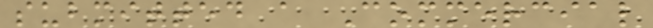submitted a Commercial
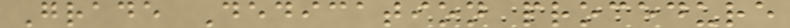Grade Dedication procedure
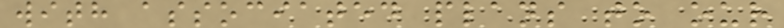with associated plans to our
